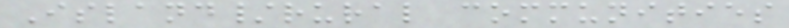Island/rural communities
